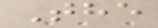The
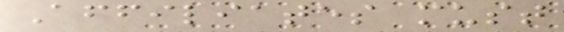Affiliates must
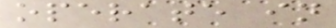operate in
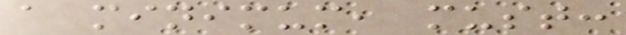a minimum, must:
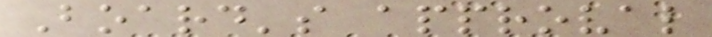Board's approval
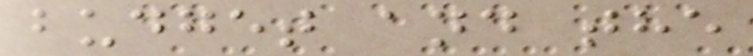budget and the
